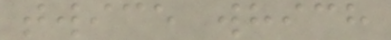twice which
